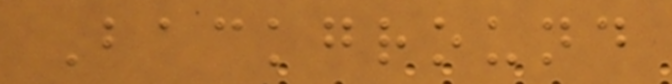Background
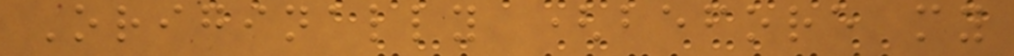Originally (before my
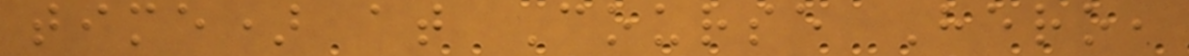time) at Course Hero,
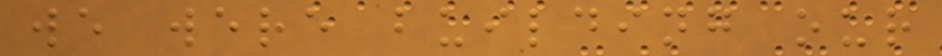we were building our
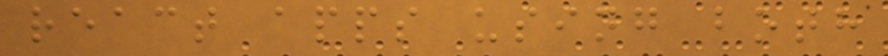react apps using both
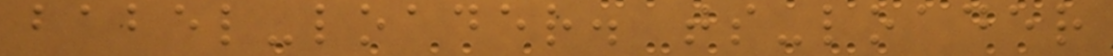babel-loader. ts-loader
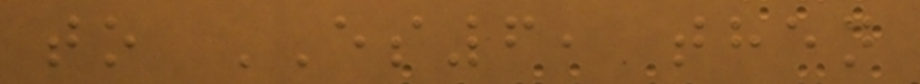to ES6, then
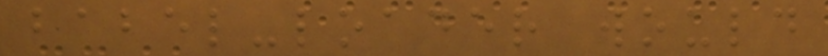babel-loader would
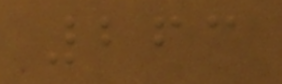263
